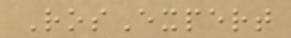RosExpert
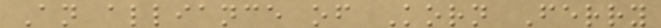An alliance of Korn Ferry
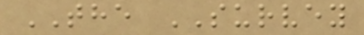THE SURVEY
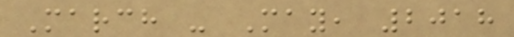March - May, 2018
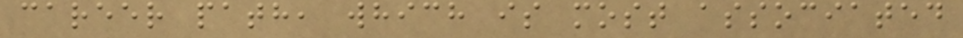career path, which is most associated
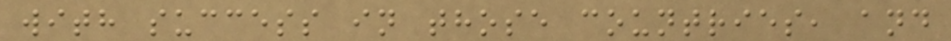with success in those countries, and
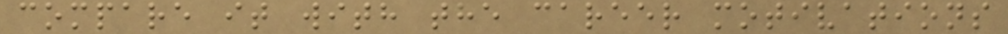compare it with the career motivations
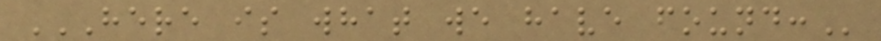HERE IS WHAT WE HAVE FOUND:
